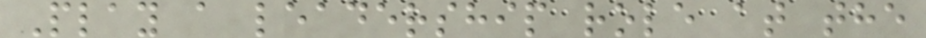Play a leadership role at the
